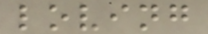loving
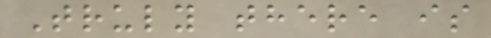Truly there is
